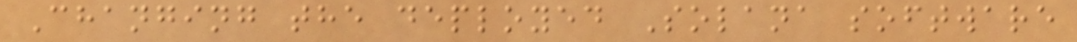Changing the deployed Solana software
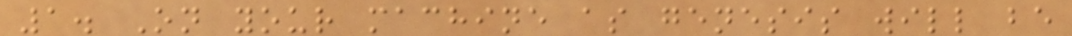1. On your machine as genesis will be
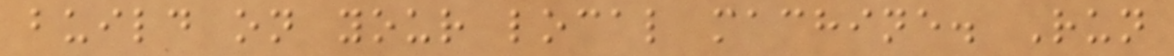build on your local machine. Run
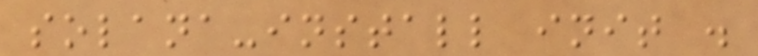solana-install init .
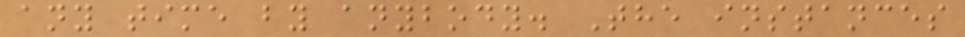any time by anybody. The instances
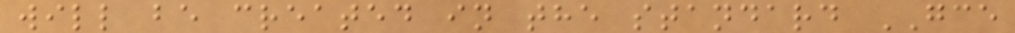will be created in the standard GCE
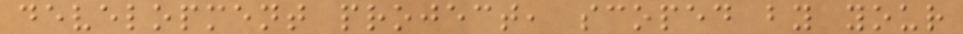development project, scoped by your
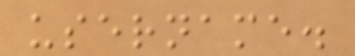username.
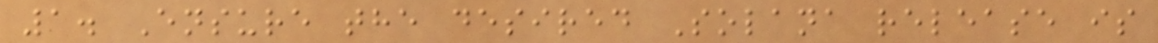1. Ensure the desired Solana release is
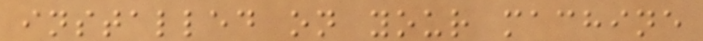installed on your machine
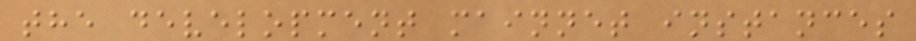the development mainnet instances
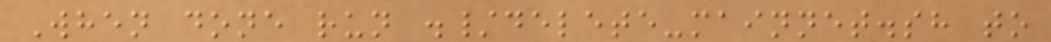When done run ./delete-mainnet.sh to
